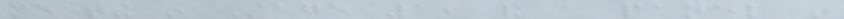meeting in Stage 1, and a panel in
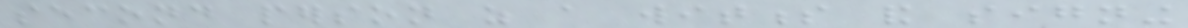second person as a witness and signing
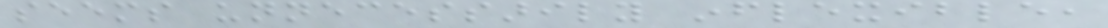seems unnecessarily inflexible,
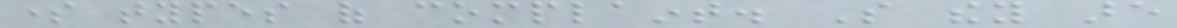some types of complaint. So they are
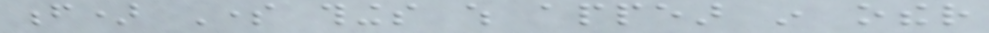f) Some things which appear in other
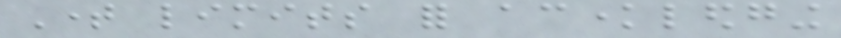Time limits for acknowledging
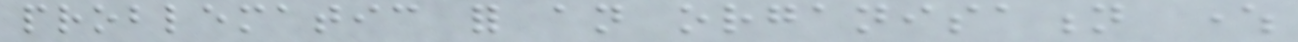problematic for an organisation where
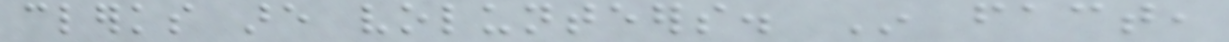clerks are volunteers. In fact,
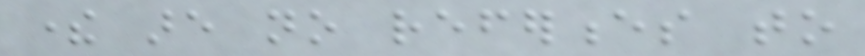there are no references to
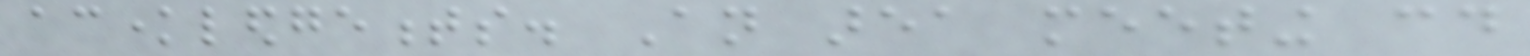acknowledgements. An area meeting could
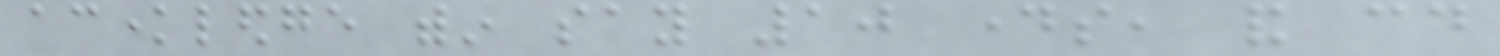acknowledge within say 10 days, and could
